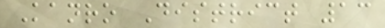Kanro District 13
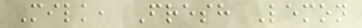Milk, Fresh Lemon
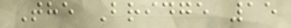The Bridge 15
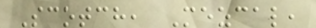Scotch, Mezcal,
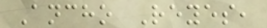Ancho Reyes,
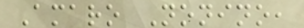Amaro Nonino,
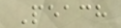Peach
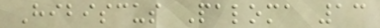Hibiscus Paloma 13
